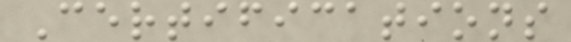Certifications
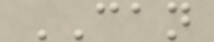CAN
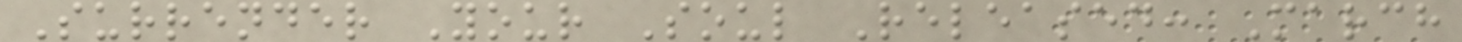Surrender Your Soul Released: March
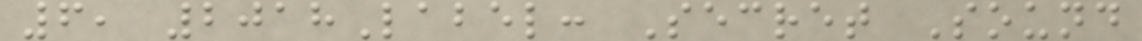6, 2018Label: Secret Sound
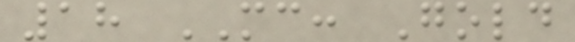18 MC: Gold
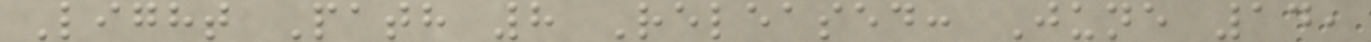Light Path 8 Released: June 14,
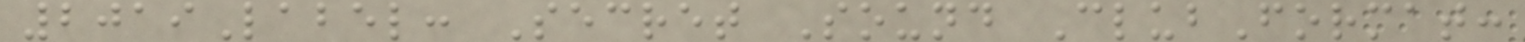2019Label: Secret Sound ClubFormat:
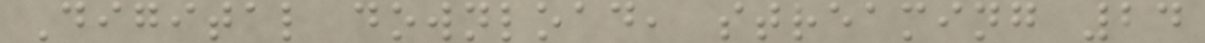Digital download, streaming 24
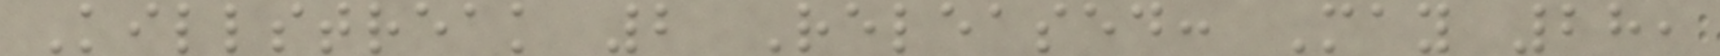Killstreak 2 Released: May 28,
